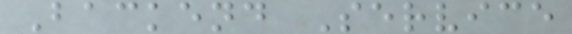Backend Service
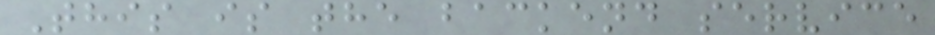This is the backend service
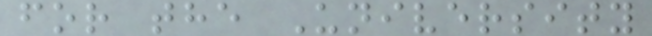for the University
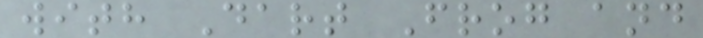with Dart Frog and
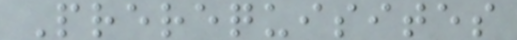Prerequisites
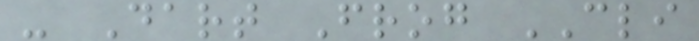- Dart Frog CLI
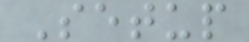Setup
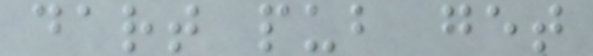dart pub get
